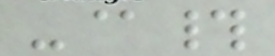-@#
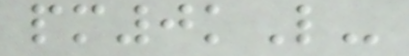pm0kL-
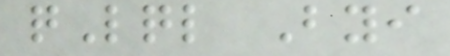qLql Byi
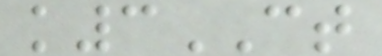k3CT
